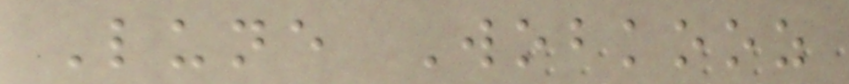Lune Wobkooz
